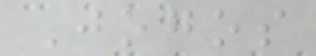Jogos
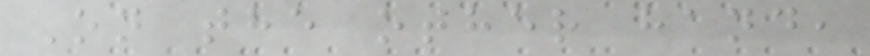On the other hand,
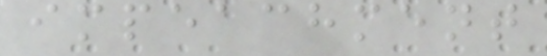impeachment
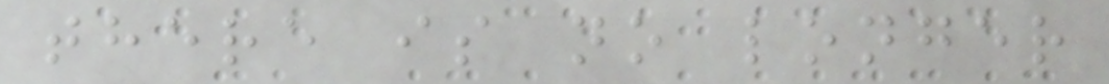there is no longer
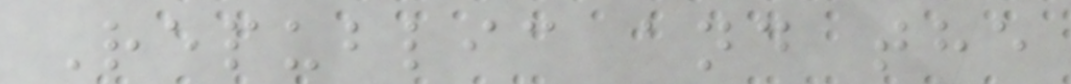Republic and the
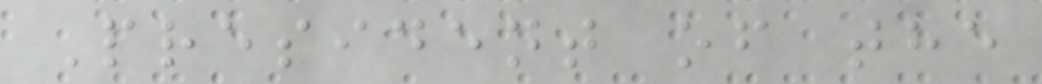President of the
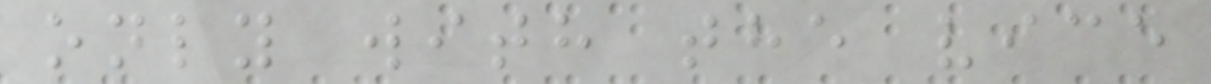only with the vice
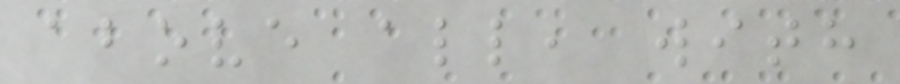above all, with
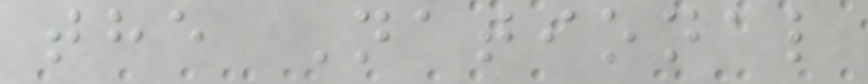the National
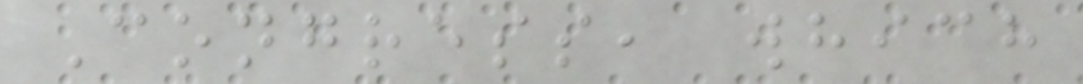Congress, which
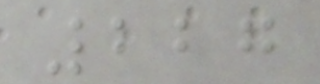227
